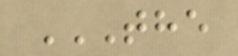THE
